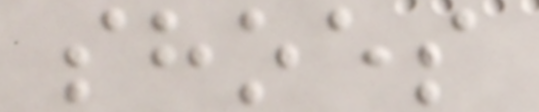shoes
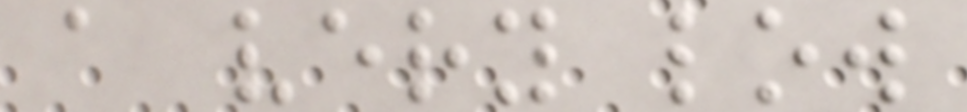a very low
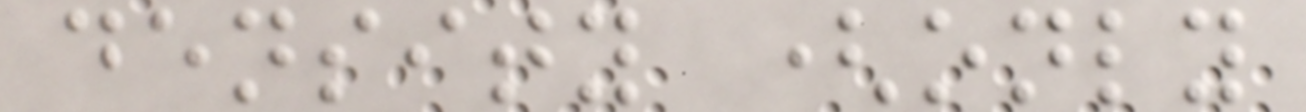density (only
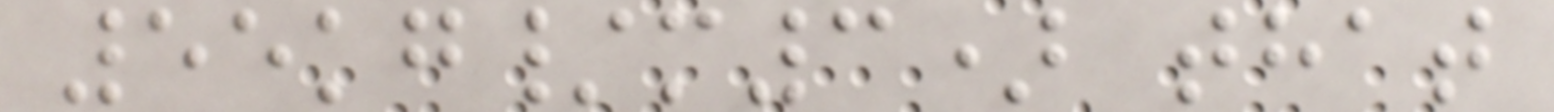55kg/m3) that
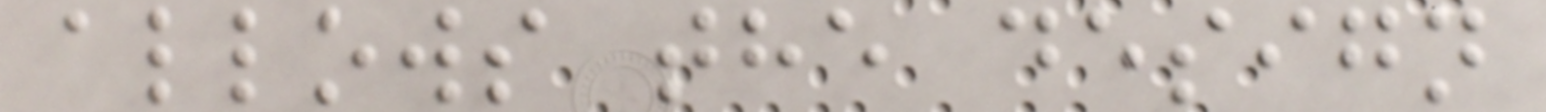allows the design
